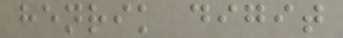henrik digit
